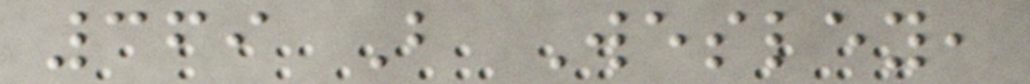369 B Wesley,
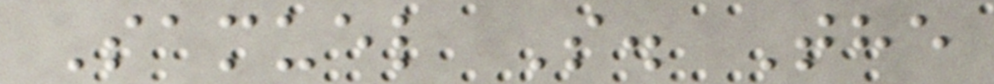Samuel S. The
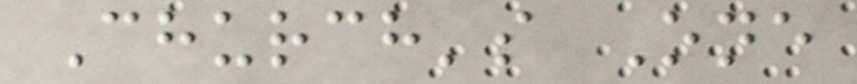Church's One
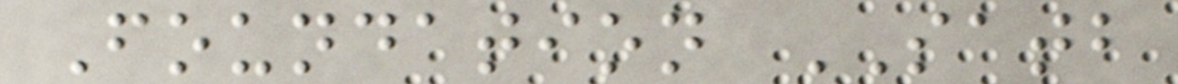Foundation SATB
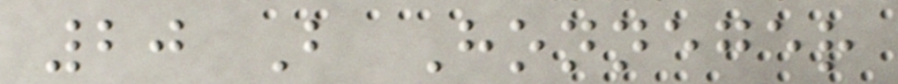20 B Honneger
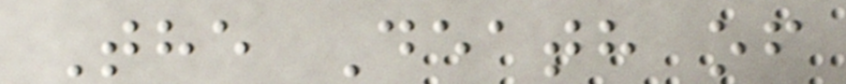The Death of
